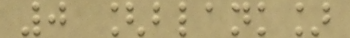0 [blank]
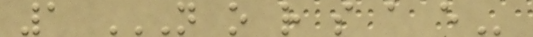1 N O R S A E
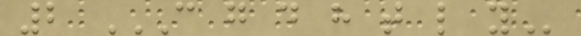2 C G D H T L Y
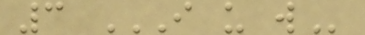3 I U W
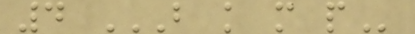4 B K M P
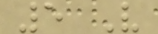5 V
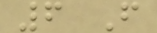6 F
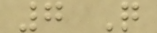7 Q
